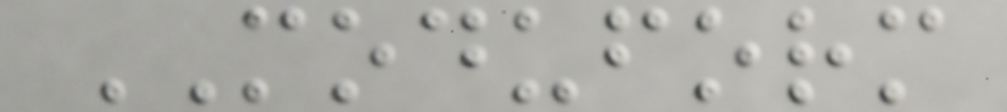MODUFORM
